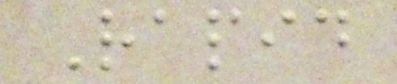Rapid
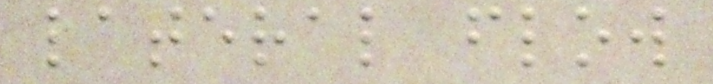lateral flow
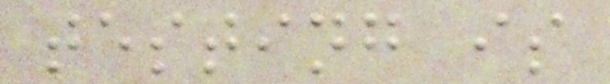testing is
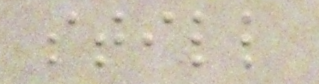still
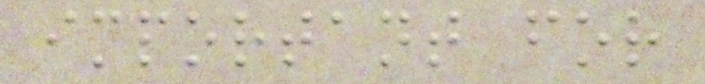important for
